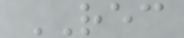REC
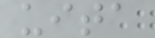uita
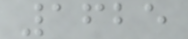1625
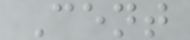Cent
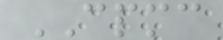CPMC
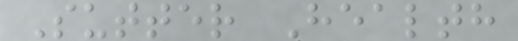Sutter Health
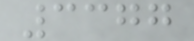3377
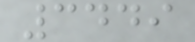3449
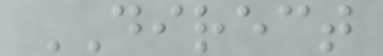DIRECT
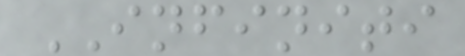INFINITI
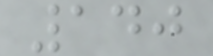140
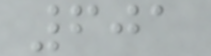601
